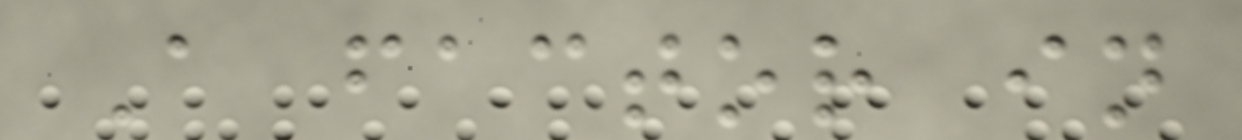A factor in
